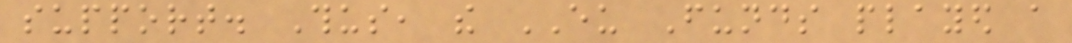support. Thus, the EU Funds played a
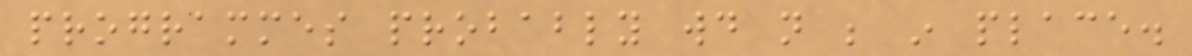programmes probably would not be in place.
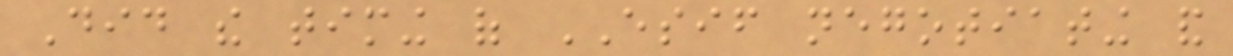Did the timing of ESIF negotiating and
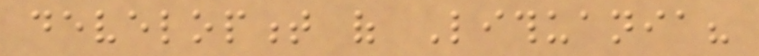development of Lithuania?
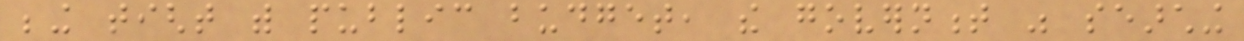being tight with public budget, the government was searching
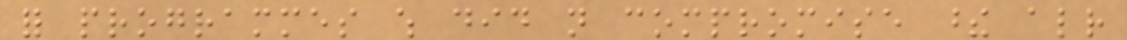for programmes which did not compromise these already
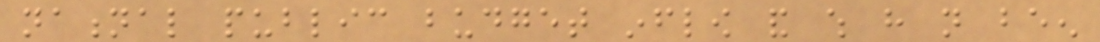national public budget inflow and which have not been
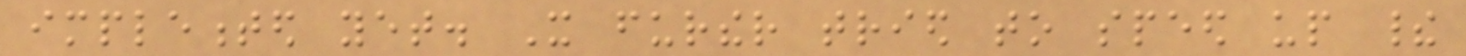implemented yet. It further tried to speed up their
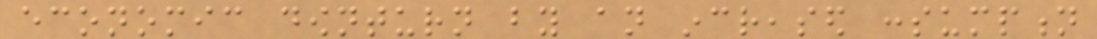economic downturn by an increased consumption
